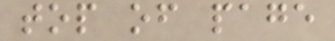top of page
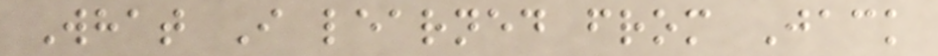What I learned from Jack
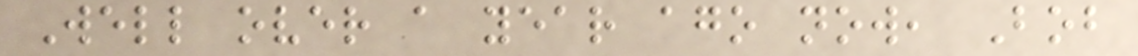Well over a year ago now, Bob
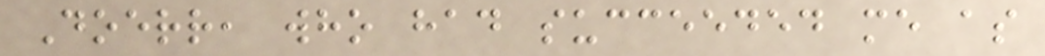Doerr, who had succeeded me as
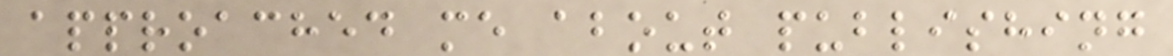approached me about publishing
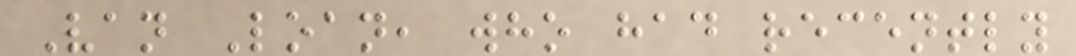Van Loan, who had recently
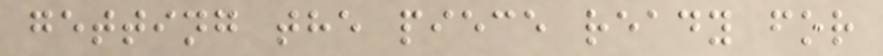getting the piece ready for
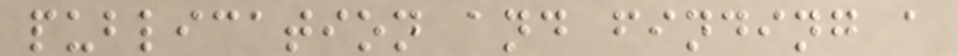publication and finding a
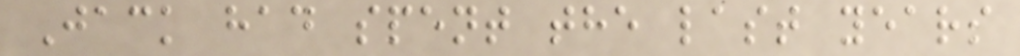Jack had spent the last years
